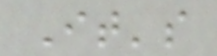It's
